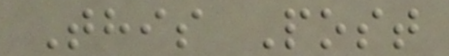This Post
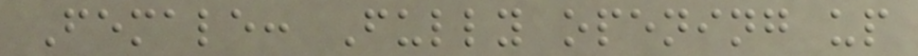Female: Fully opening up
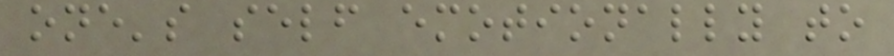one's self emotionally to
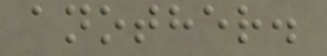another.
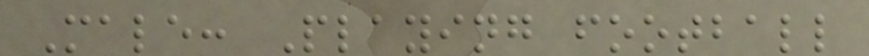Male: Playing football
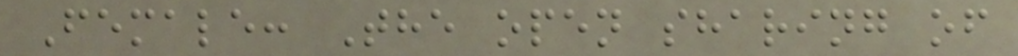Female: The open sharing of
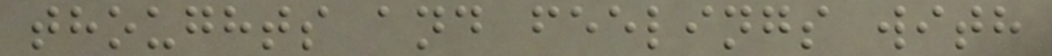thoughts and feelings with
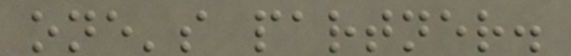one's partner.
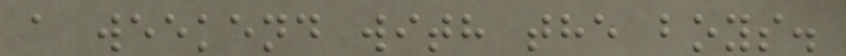a weekend with the boys.
